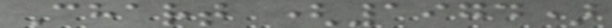Chart (1974)
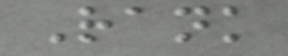Rank
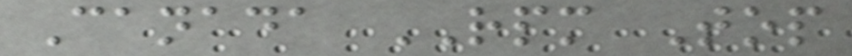Canada RPM Top
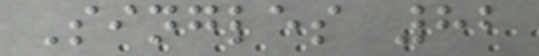Singles 82
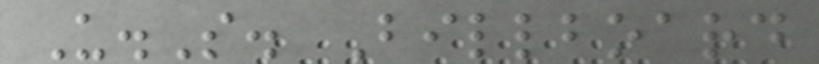U.S. Billboard
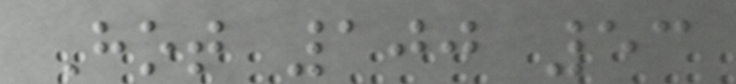Hot 100 53
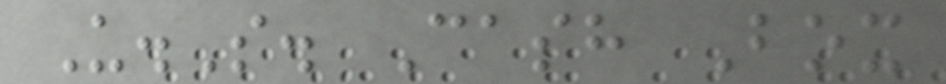U.S. Cash Box
